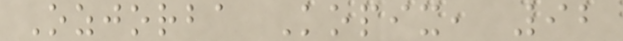Ozjorba Kopix, 92
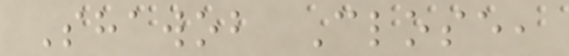Shawob Close,
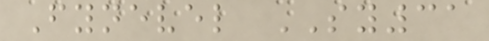Fynevel SY31
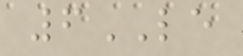6LE
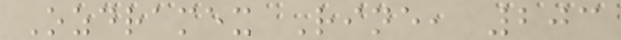Ozdramex Rine, 203
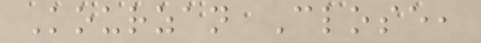Kourzan Close,
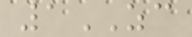1ZC
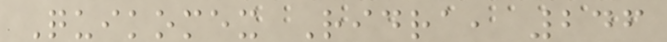Quikomex Ridra, 246
